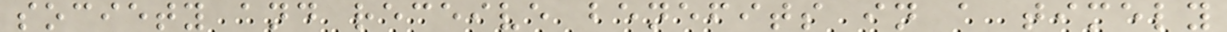society and receive benefits in a timely
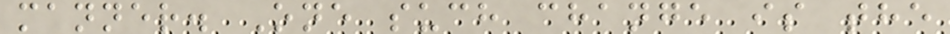manner. One such change is the
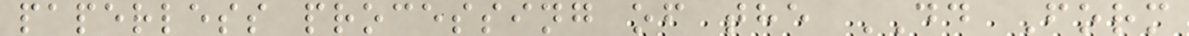paperless processing of the DD Form
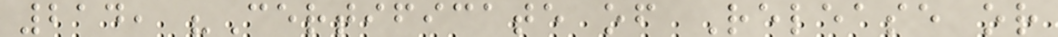214, "Certificate of Release or
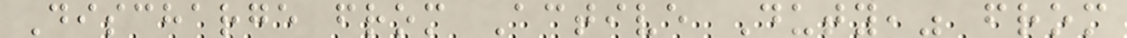Discharge from Active Duty," from
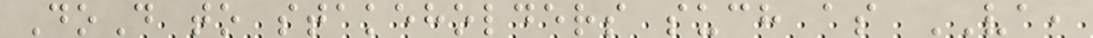DoD to stakeholders such as VA,
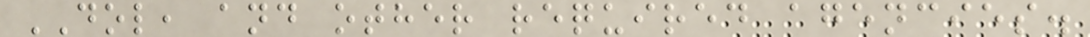DOL, and other required agencies.
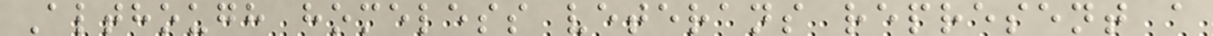Although homeless veterans represent a
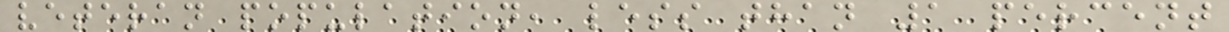veteran population, less than 1 percent
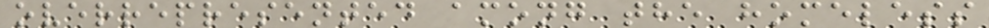overrepresented among the homeless
